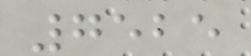7525
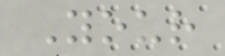Your
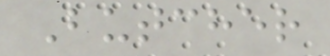Butcher
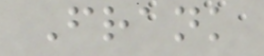Frank
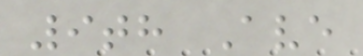9th Ave
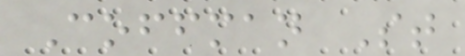Coffman St
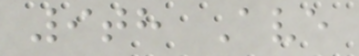9th Ave
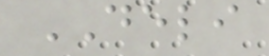DELI
